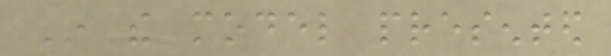In the model presented
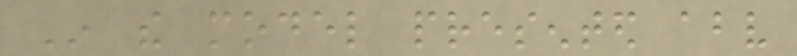In the model presented above
